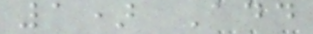1) Add
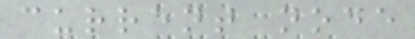current node
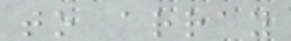to array
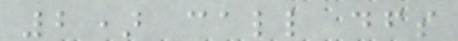2) call dfs
